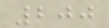200
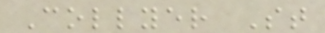Collyer St
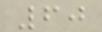60
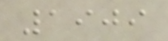1909
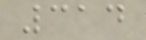314
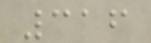316
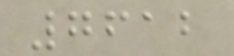7612
